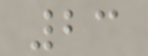23
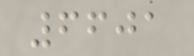6601
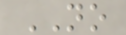NO
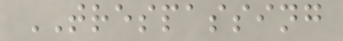TRESPASSING
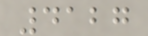4127
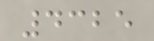4325
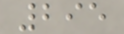295
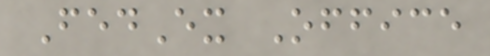FedEx Office
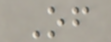Of
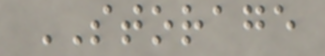STORAGE
